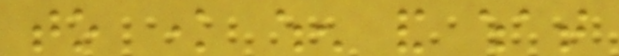to know when and what
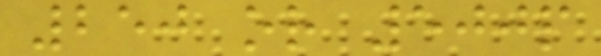250 or 500p
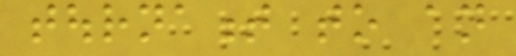tournament to an
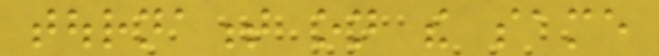tournament on the same
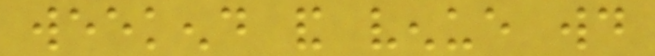weekend and venue would
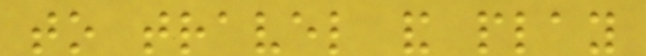to travel and play
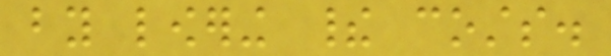by lowering their costs.
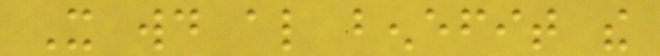It would also benefit the
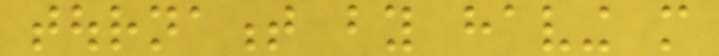tournament by having more
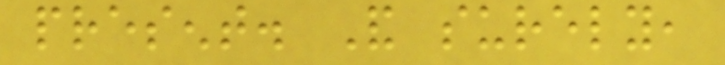present. And surely,
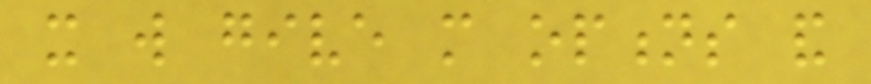it will give more options and
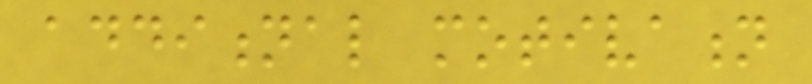additional motivation
